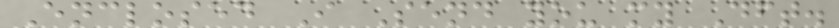Enclosed I Send you my Dft.
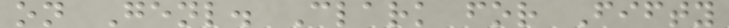on Genl. Clark for Fifty
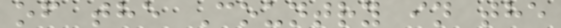of the Country in the
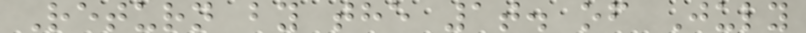Return by the 1t. of July
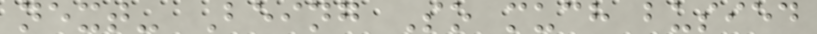next- Being So much busied
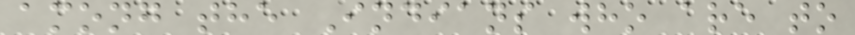among the Indians who are to
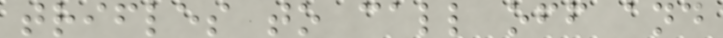trifles to call off and
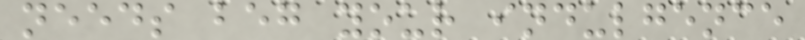needs beg your indulgence
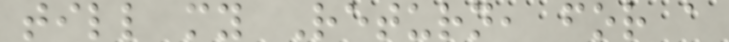till my Return, for a
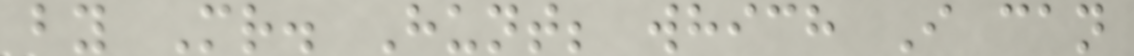by Mr. Hunt; which I can
